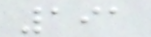191
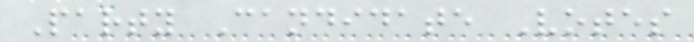Party Candidate Votes
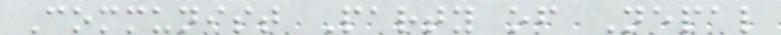Communist Party of Nepal
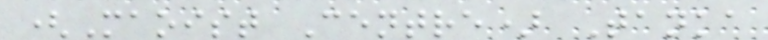(Maoist Centre) Tanka
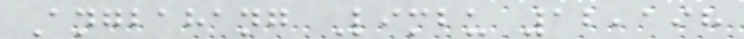Angbahang Limbu 12,198
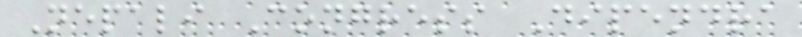Nepali Congress Dipendra
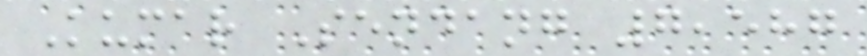Kumar Sendang 7,587
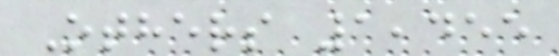Others 1,455
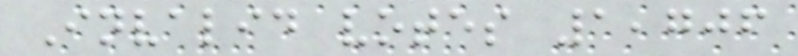Invalid votes 1,706
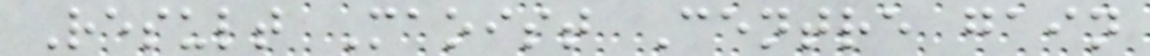Result Maoist Centre gain
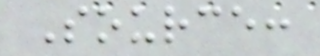Source:
